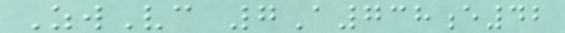ZwVc 7A738e42
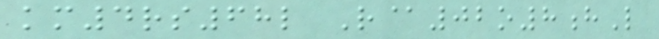km4rs68l R@02o8hL
